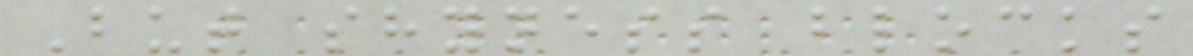But shyness blocks
